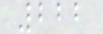222
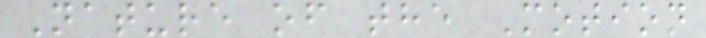Nature of the Motion
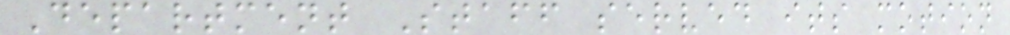Department Staff served its motion
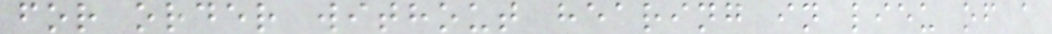for order without hearing in lieu of a
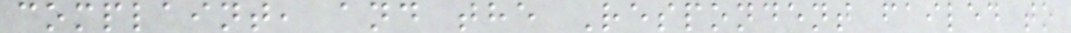complaint, and the Respondent failed to
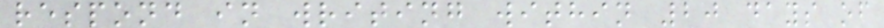respond in writing within 20 days of
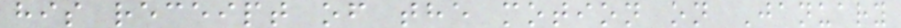his receipt of the motion on January
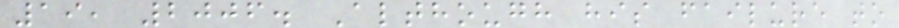19, 2006. Although his failure to
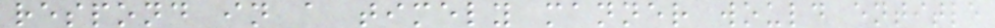respond in a timely manner would entitle
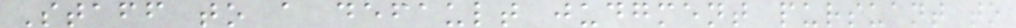Staff to a default judgment pursuant to
